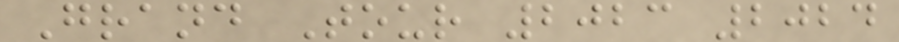Grand Tour 2023 2024
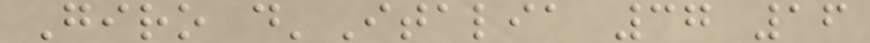Giro d'Italia 37 16
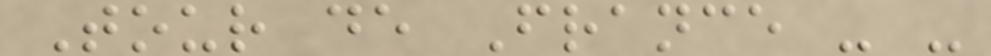Tour de France - -
